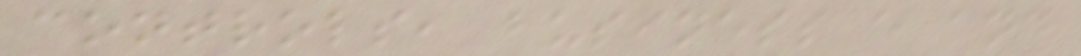controls, business e and
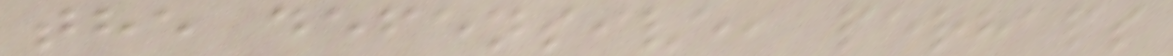the defensive, perhaps
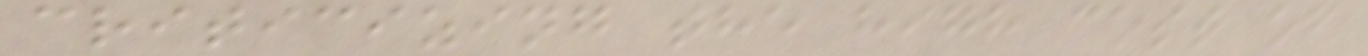criticizing the high cost of
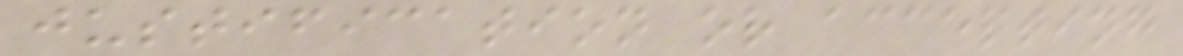justification or accepting
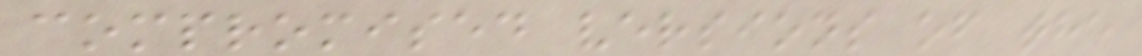compromised versions of the
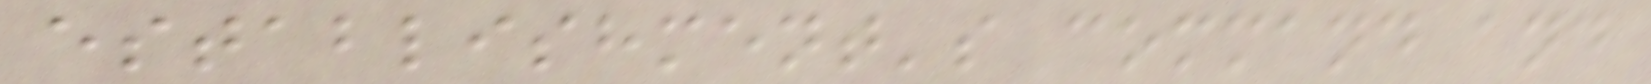establishment's command and
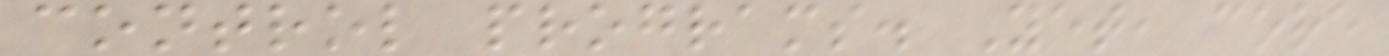control programs. Yet, core
